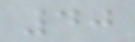40
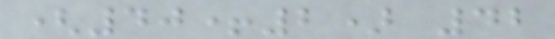(40+2) 42
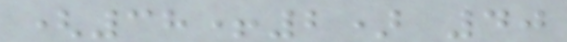(38+2) 40
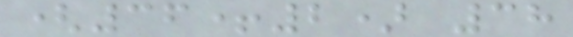(36+2) 38
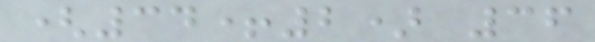(34+2) 36
